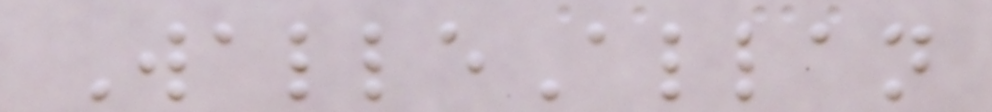WalleAllan
